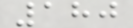180
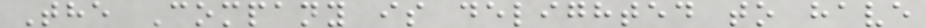The Company is delighted to have
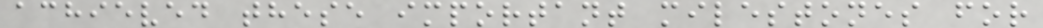achieved these important milestones for
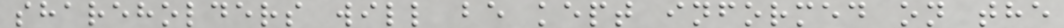shareholders will be kept informed on the
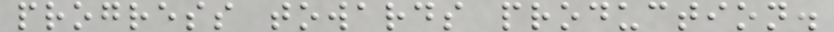progress towards production.
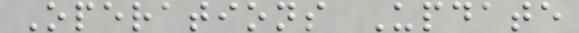Operations Update
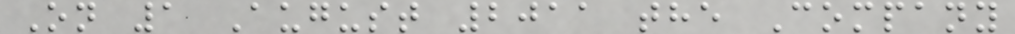On 1 August 2011 the Company
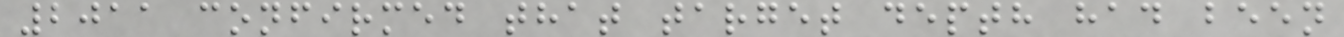2011 confirmed that target depth had been
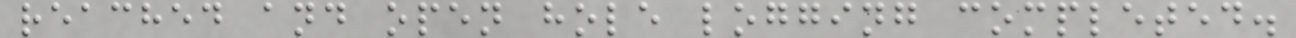reached and open hole logging completed.
